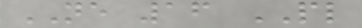NE 16 PL
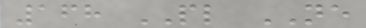168 PL NE
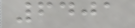6401
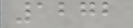1272
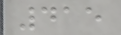415
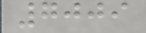7009
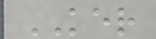KER
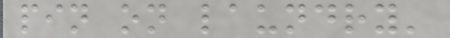pin on laundry'
